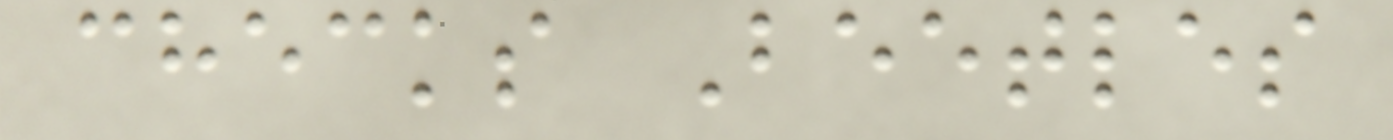checks Beetles
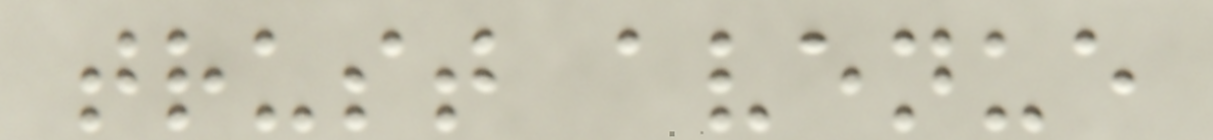trust avenue
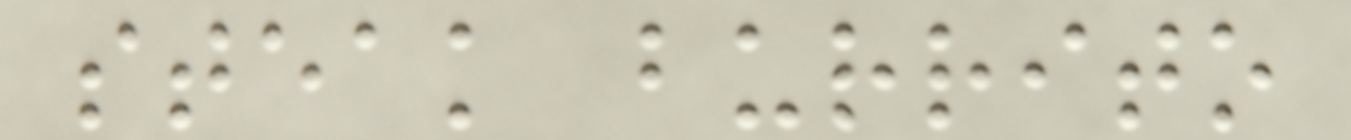steak burrito
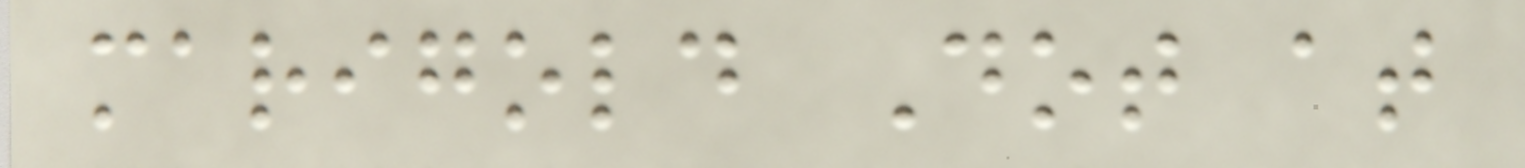marigold Dot at
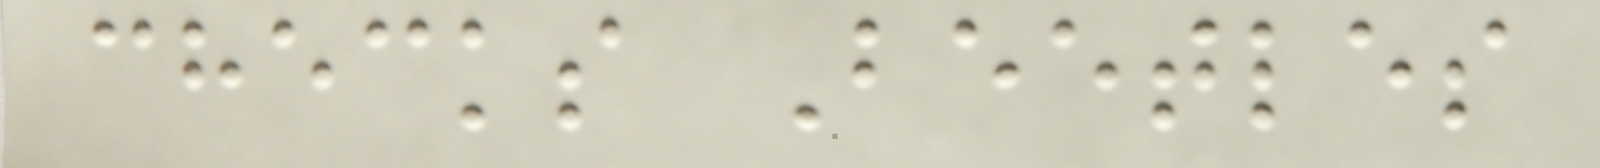checks Beetles
